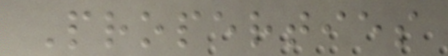Properties
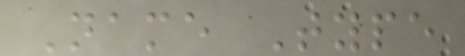Name Type
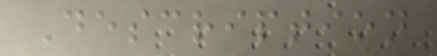Description
